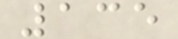135
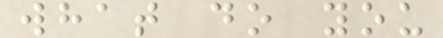what do you
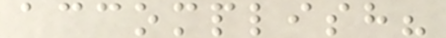accomplish?
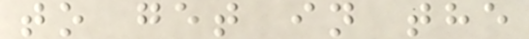to get in the
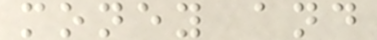money and
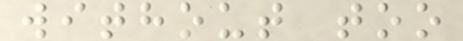without too
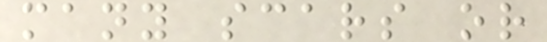many scars or
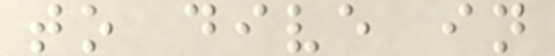to dive in
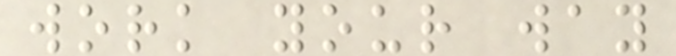work your way
